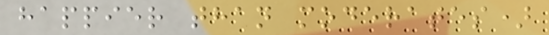happier than moderates)
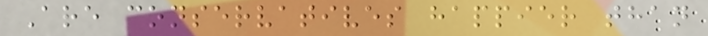Are conservatives happier than
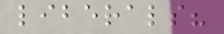liberals?
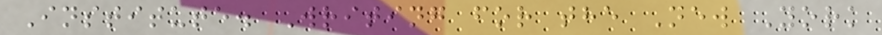Institute. Writing for the New York
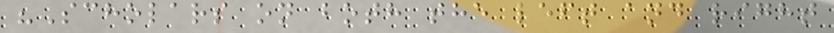"Scholars on both the left and right
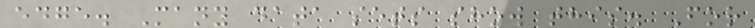edge. Many data sets show this. For
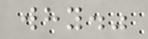why."
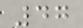47
